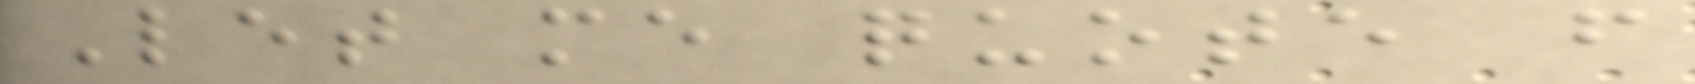Let me quote from
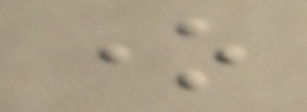one
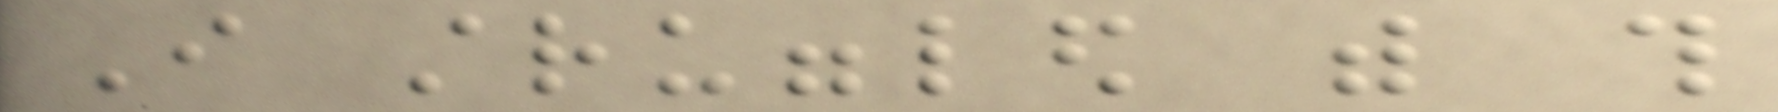I struggled with this
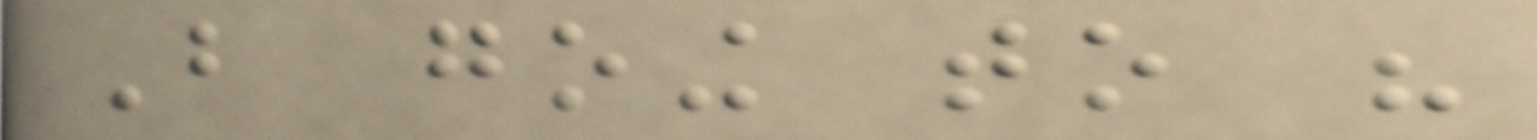But going to his
